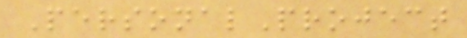PersonalProject
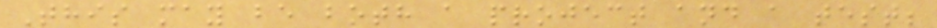This may be both a project and a test;
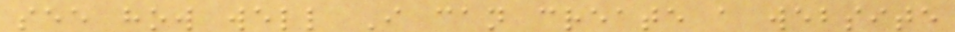see how well I can create a website
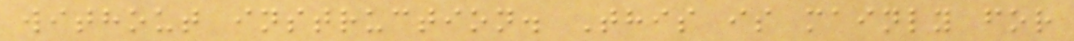without instruction. This is mainly for
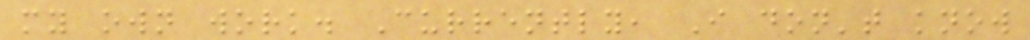my own work. Currently, I don't know
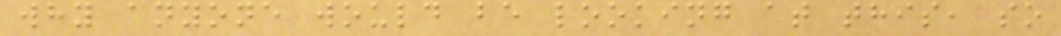why anyone would be looking at this, so
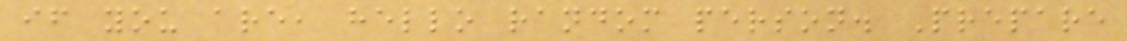if you are, hello random person. Prepare
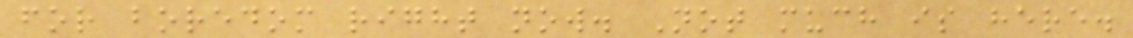for boredom right now. Not much is here.
